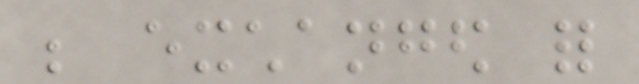be exchanged for
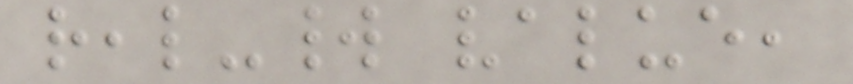real-world value,
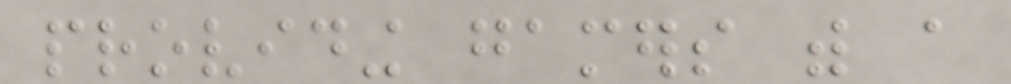providing gamers with a
